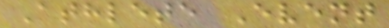Athlete Event
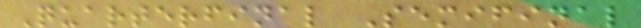Quarterfinal Semifinal
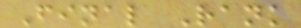Final Rank
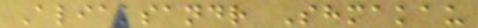Aliaksandr Shmakau
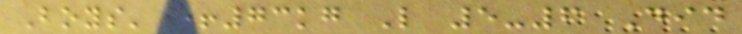Boys' +73kg L 5-6 Did
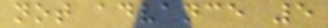not advance 5
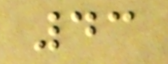43
